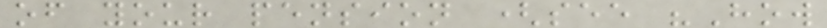of your pension (see "How
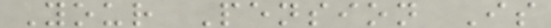Your Pension Is
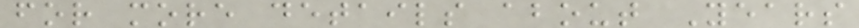for more details about Years
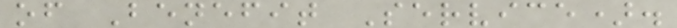of Benefit Service).
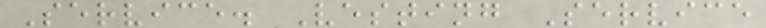Service. Vesting Service
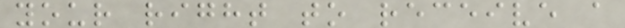your right to receive a
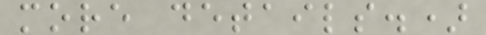more details.)
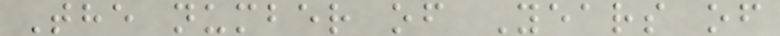The number of Years of
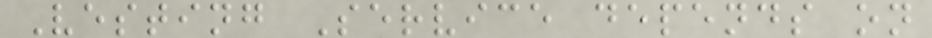Vesting Service depends on
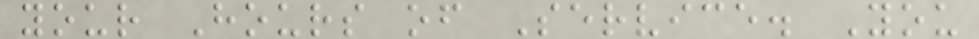your Hours of Service. You
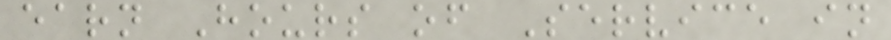earn Hours of Service in
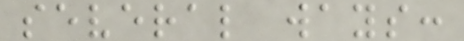several ways:
